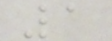1
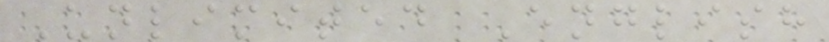Unlimited English
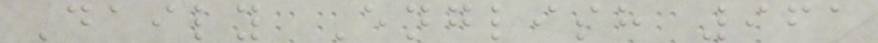Daily English 961
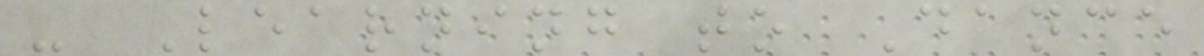- Learning to Dance
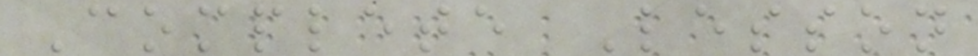Complete Lesson
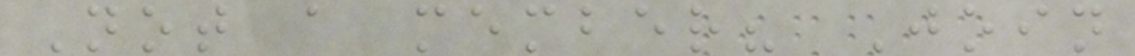Not a member? Join
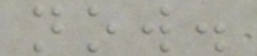now.
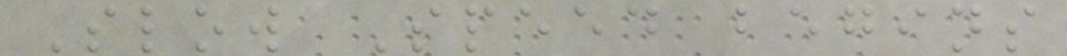Slow Speed begins
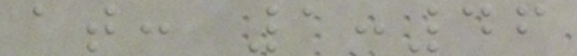at: 1:46
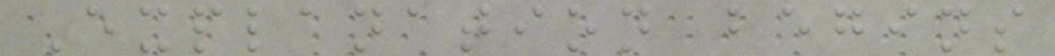Explanation begins
